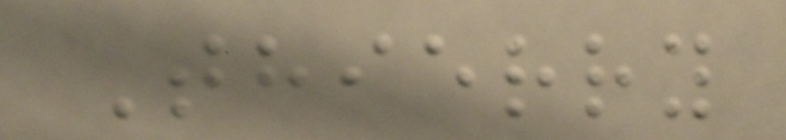Thierry
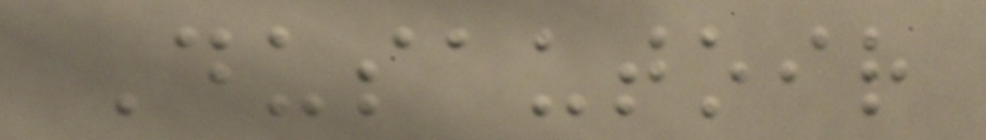Dusautoir
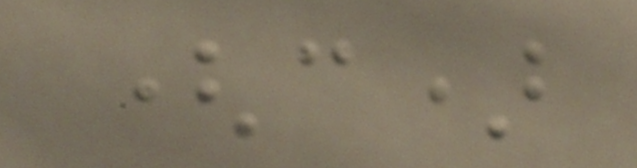(c)
